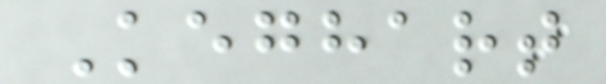Keghart
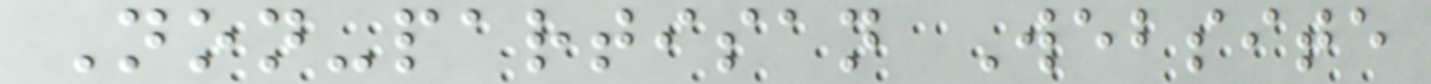Non-partisan Website
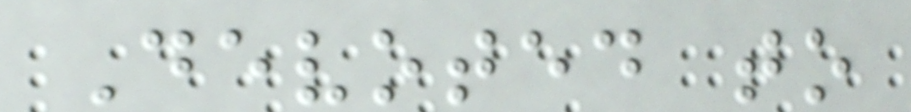Devoted to
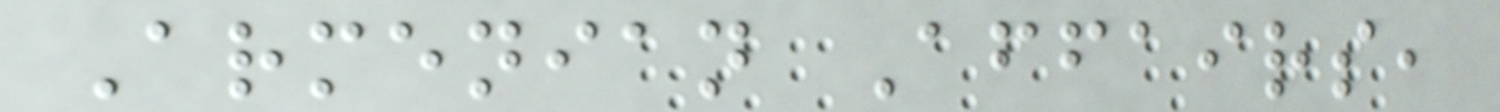Armenian Affairs,
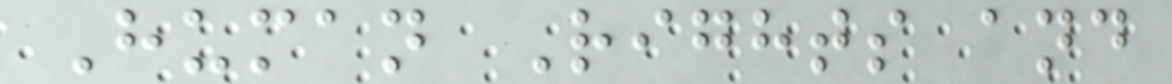Human Rights and
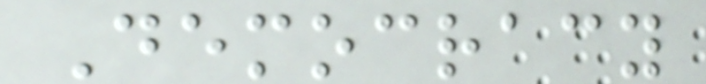Democracy
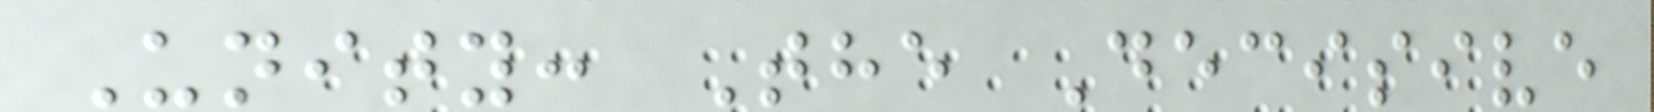Unity: The Decisive
